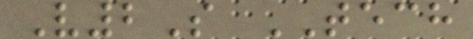V2S TECH
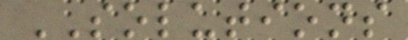SOLUTIONS
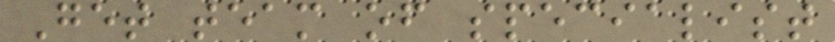Get team of specialist
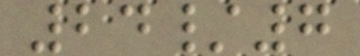24/7
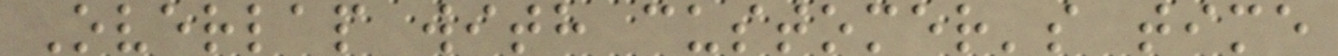Overlap with customer's time
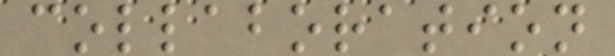collaboration
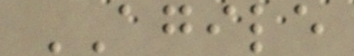AGILE
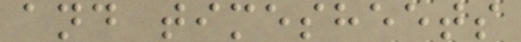and timesheets
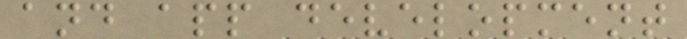and app development
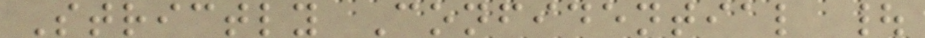Strictly Confidential |
